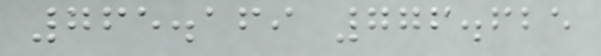765.169 776.625
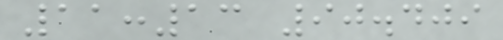11:13 90.409
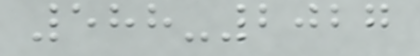588-2027
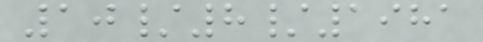10/8/1981
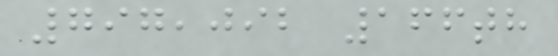797,092 166th
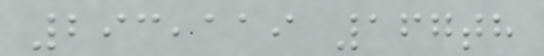293,119 167th
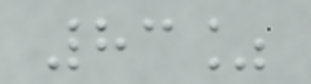83%
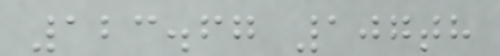123.67 107th
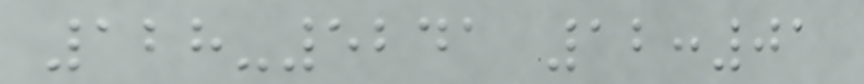128-5241 12:01
